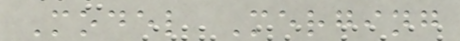Model Merging
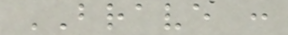BRAVE :
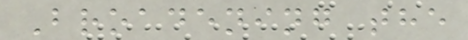Broadening the
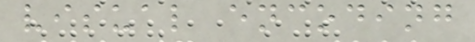visual encoding
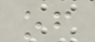of
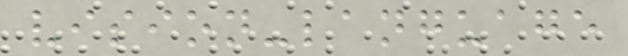vision-language
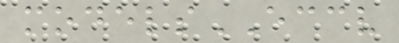modelsECCV
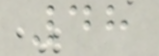48
